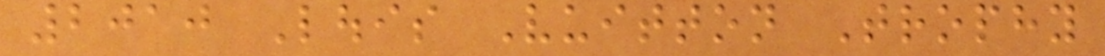2010 Louis Vuitton Trophy
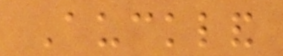Auckland
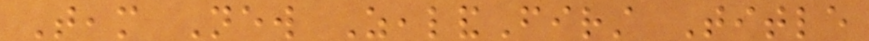Team New ZealandFirst Title
